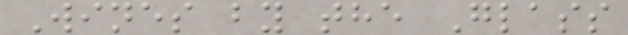Wines by the Glass
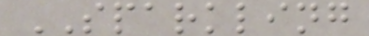SPARKLING
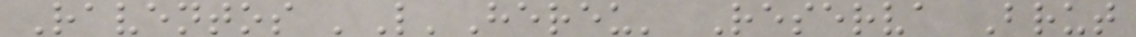Raventos 'L'Hereu' Reserva Brut
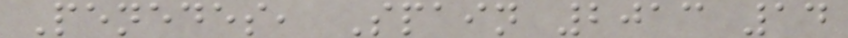Penedes, Spain 2013 14
